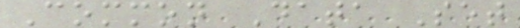Common Data Set
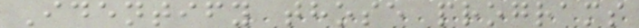Identify those programs
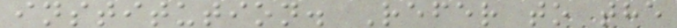institution. Refer to the
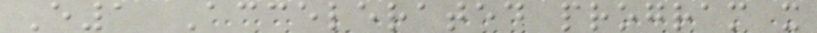E1 Accelerated program x
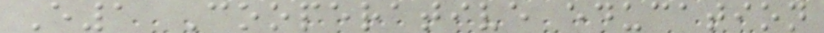E1 Cooperative education
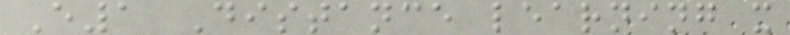E1 Distance learning x
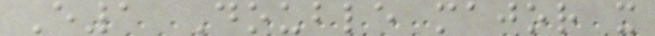E1 Double major x
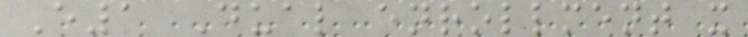E1 Dual enrollment x
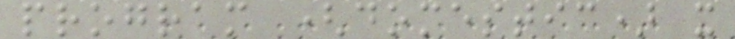program (domestic) x
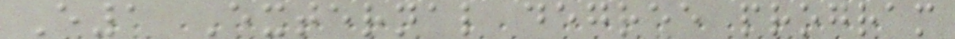E1 External degree program
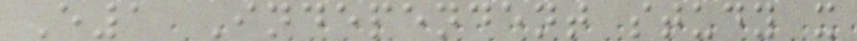E1 Independent study x
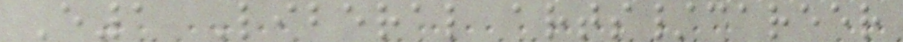E1 Liberal arts/career
